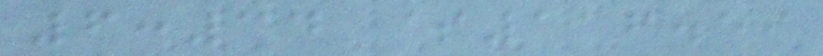6:34 $116.59
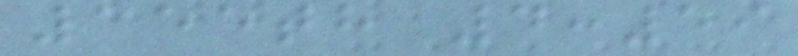155th 4:59
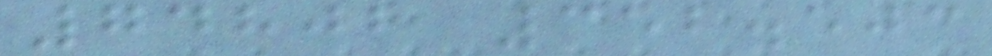74802 352.503
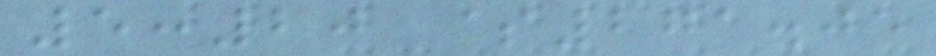5:20 $271.05
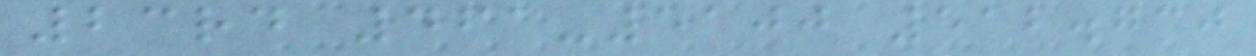23rd 461-5100 512.730
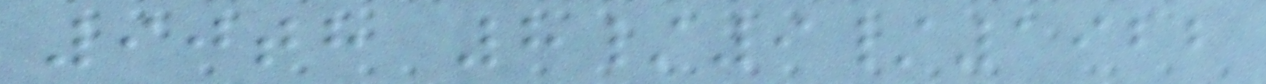90th 8/9/1922
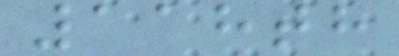118th
